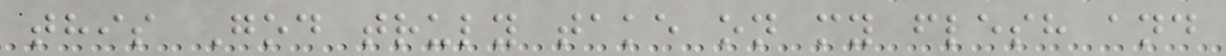this God truly take on my flesh and
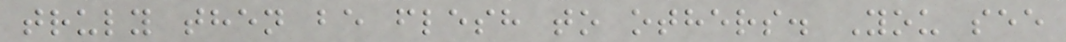truly then be flesh to others. You see
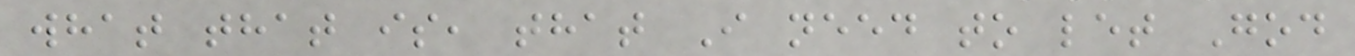what that is, that I need to let God
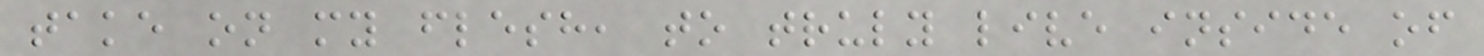take on my flesh, to truly live inside of
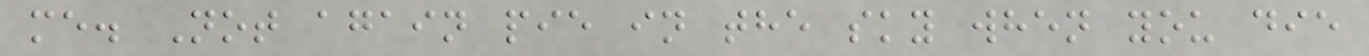me. Not again pie in the sky when you die
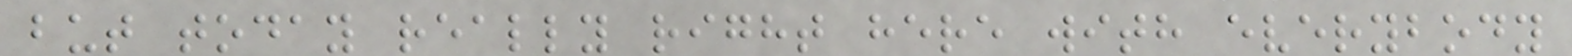but today really right here with everybody
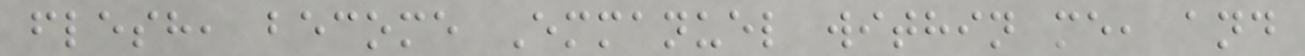flesh, become Emmanuel within me, and
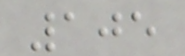105
